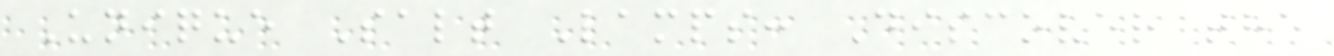Unique Salt Lamps: Discover the
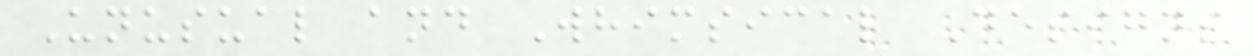Unusual and Whimsical Designs
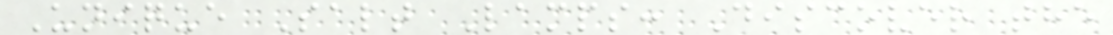Unique Salt Lamps: Discover the
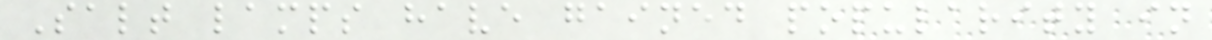Salt lamps have gained popularity in
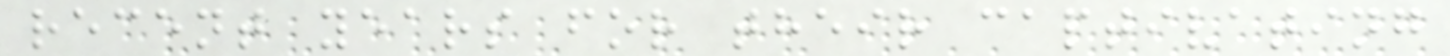recent years for their captivating
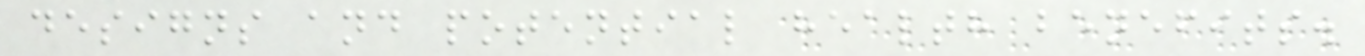designs and potential health benefits.
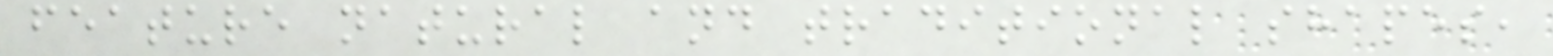feature natural and traditional shapes,
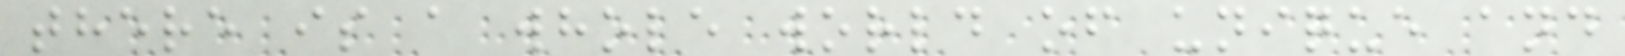there is a whole world of unique and
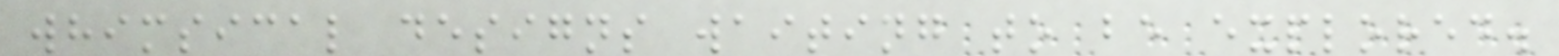whimsical designs waiting to be explored.
